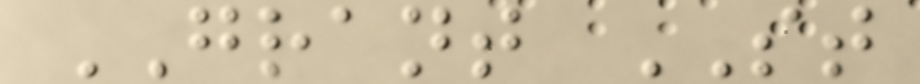GRANT ST
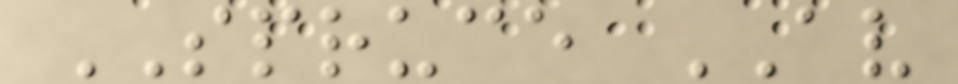SPRUCE AV
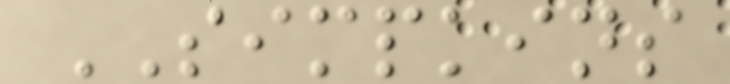SIMPKINS
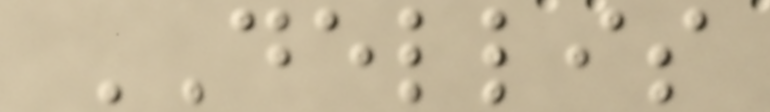DELLIS
